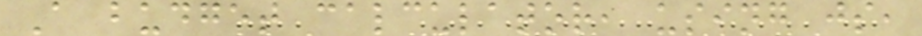A budget calculator, using js,
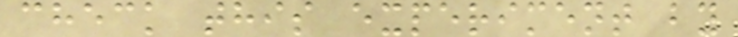check this experiment by
